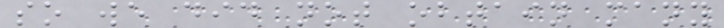so we did not obtain many
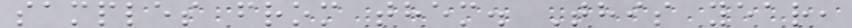samples from them. This year,
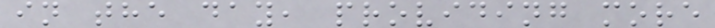in the day, providing more
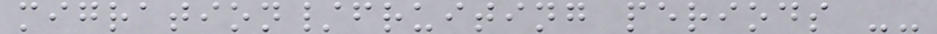migration/fruiting periods --
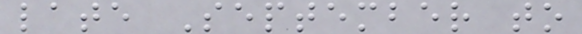late September to
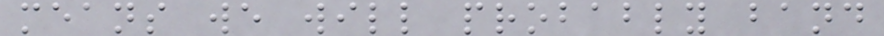means we will probably band
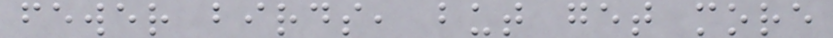fewer birds, but get more
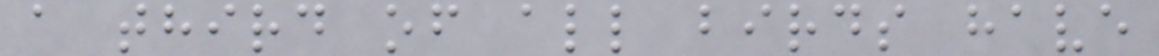a third of all birds have
